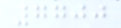7700
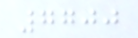7700
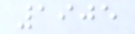1905
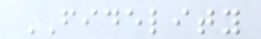FIDELITY
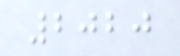2020
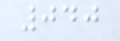040
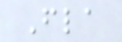Fla
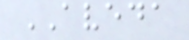AVEDA
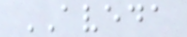AVEDA
